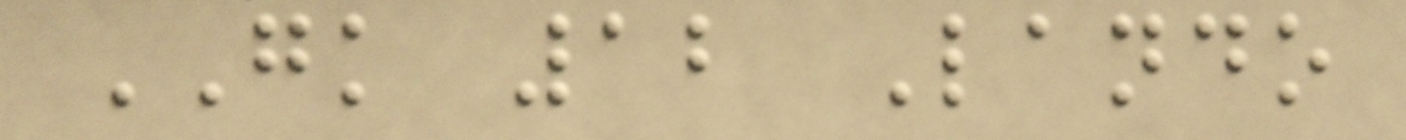GK 12 Lando
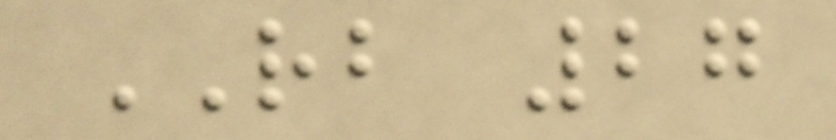RB 27
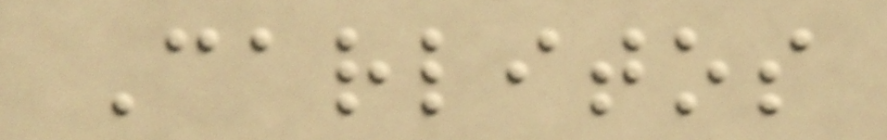Carlitos
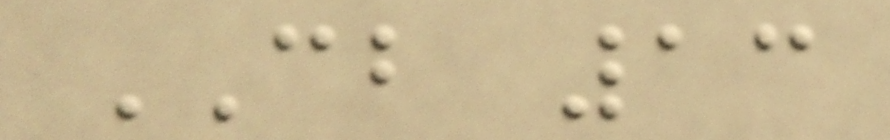CB 13
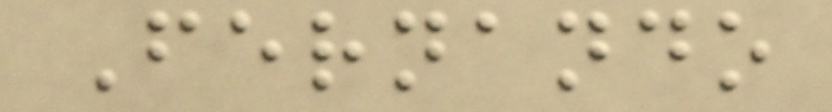Fernando
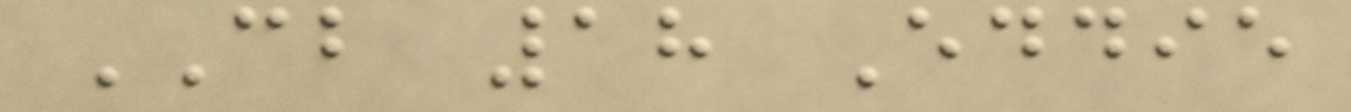CB 18 Eddie
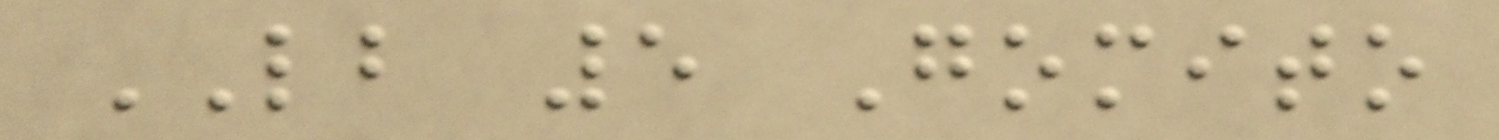LB 5 Gomito
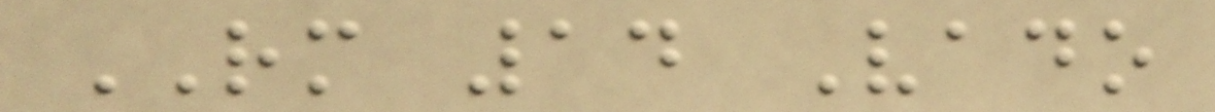RM 14 Vado
